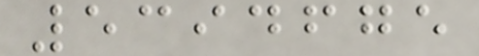5394675
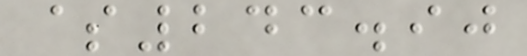$243.90
